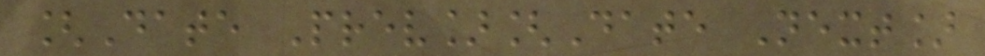[Date Prev][Date Next]
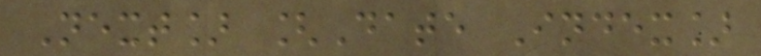Next] [Date Index]
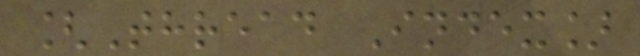[Thread Index]
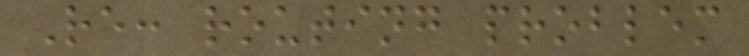Re: routing problem
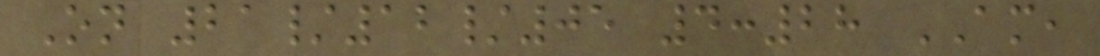On 21/12/05 4:28 AM,
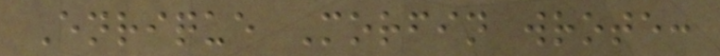Enrique Morfin wrote:
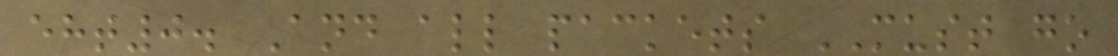eht0. And all packets MUST go
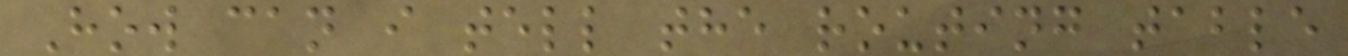How can i tell the routing table
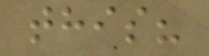this?
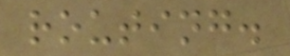routing.
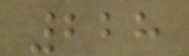228
